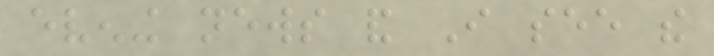evening news and I see the
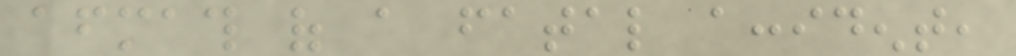aftermath of a fatal accident,
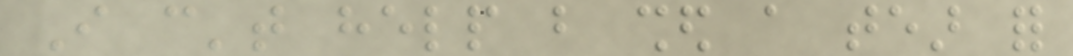I can't help but shed a tear for
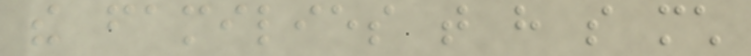the families that have so much
